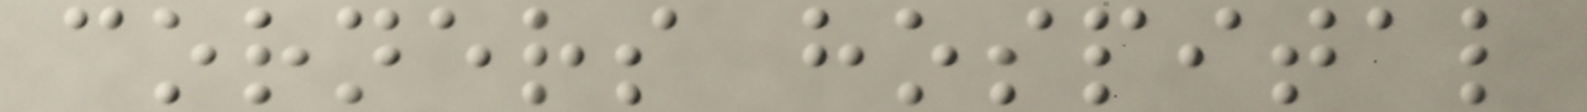corners hospital
